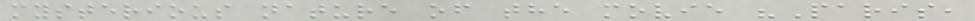mysterious nature of the movie "Paris,
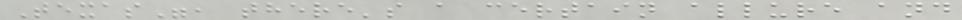Texas", there's a certain allure and
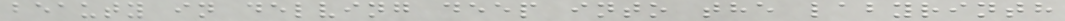beauty in delving deep into the labyrinth
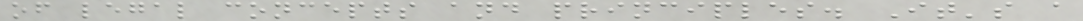of legal concepts and principles. It's a
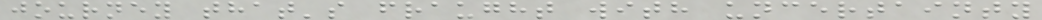journey that's fraught with uncertainty
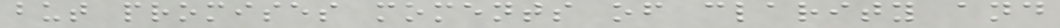but promises moments of clarity and
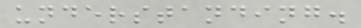understanding.
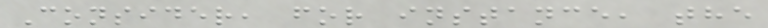Consider, for instance, the
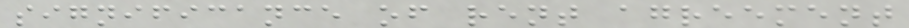significance of rent agreement
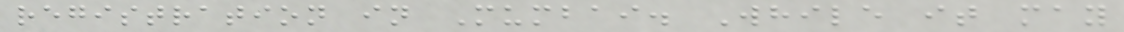registration in Mumbai. While it may
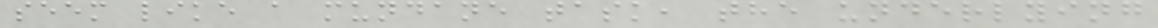seem like a mundane task, the underlying
